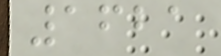1621
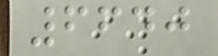6640
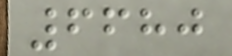6680
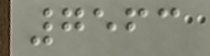7563
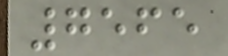7565
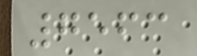7563
